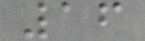16
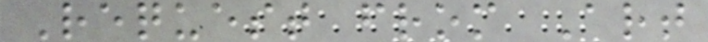Request from Art
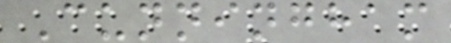Cunningham
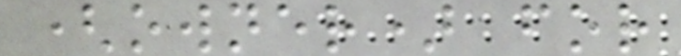(owner) for
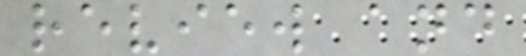review and
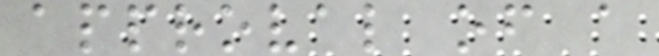approval of a
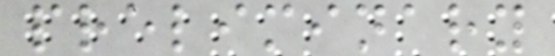preliminary
